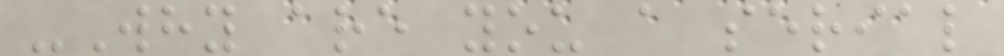-Why are you a serial
